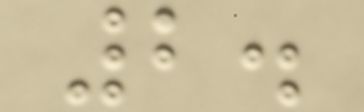2.
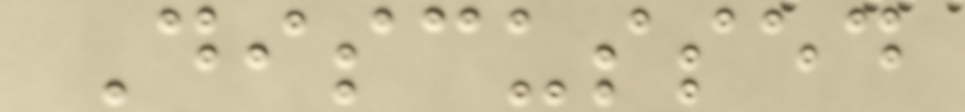Discussed
